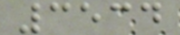3534
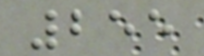255
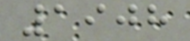1908
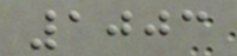1003
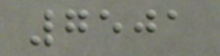7501
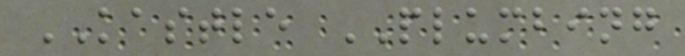KASTLE PLUMBING
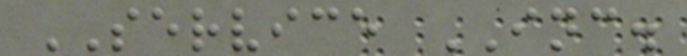SERVICE INC.
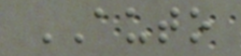AUTO
